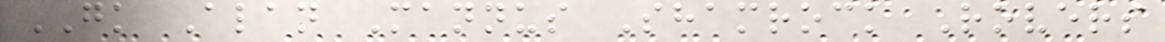GK Alan Mannus Shamrock Rovers
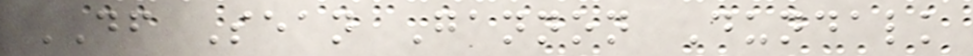DF Sean Gannon Dundalk
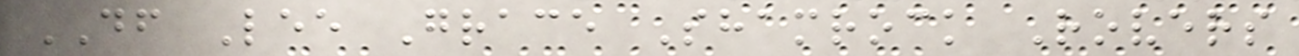DF Lee Grace Shamrock Rovers
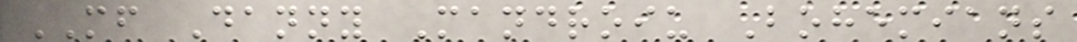MF Danny Mandroiu Bohemians
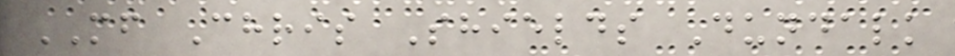MF Chris Shields Dundalk
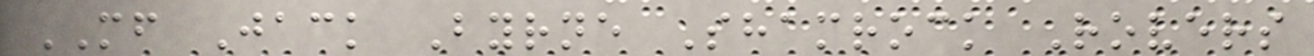MF Jack Byrne Shamrock Rovers
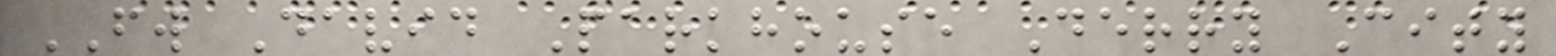FW David Parkhouse Derry City
